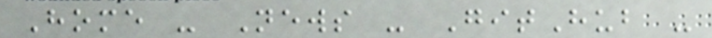Home - News - GitHub -
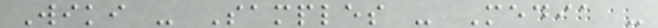Wiki - Samples - Media -
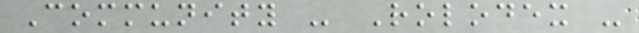Community - Rolodex -
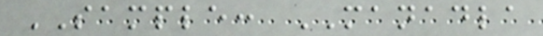SAMPLE: MANADLA
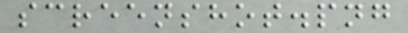screenshot.png
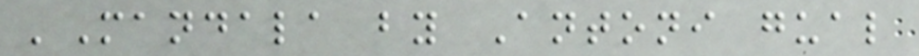'Mandala by Antoni gual
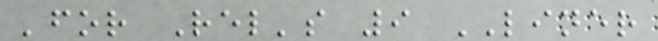'for Rel's 9 LINER
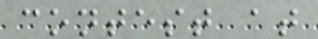contest at
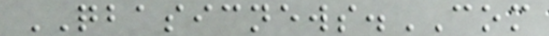QBASICNEWS.COM
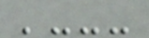'---
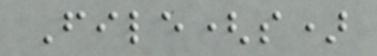File(s)
